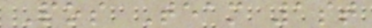Pos Team 1st
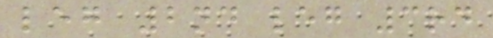leg 2nd leg 3rd
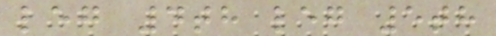leg 4th leg 5th
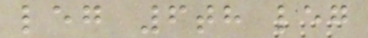leg 6th leg
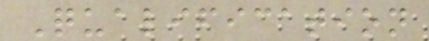Qualification
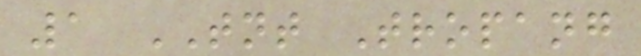1 TNT Tropang
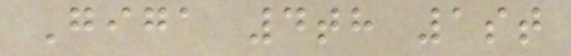Giga 4th 1st
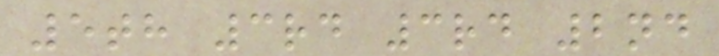5th 3rd 3rd 2nd
